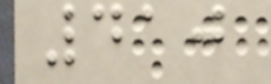410
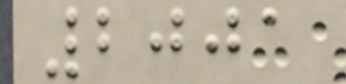2001
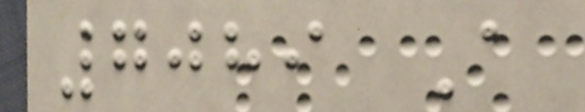7089 A
